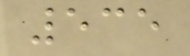535
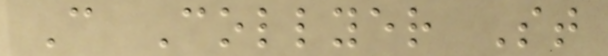C Collyer St
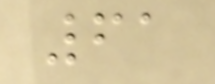61
